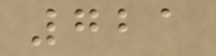721
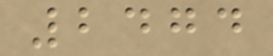2474
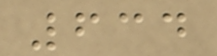634
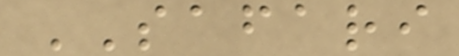SAFARI
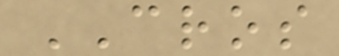CROS
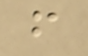f
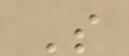S
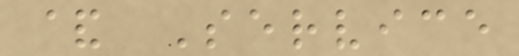& Service
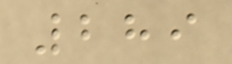289
